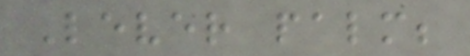Lever palm;
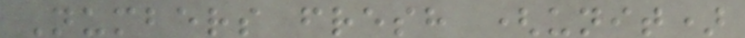Numbers fresh (unit)
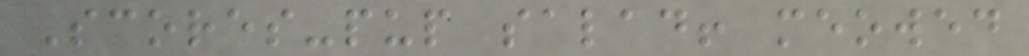Scores-pup salad! meowed
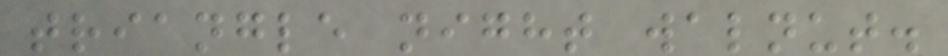triangle night walnut.
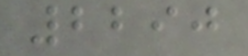2290
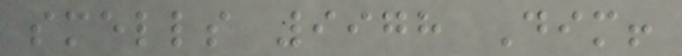smells 9978 Dim!
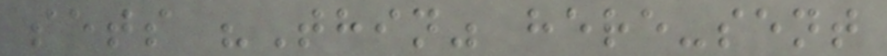sets "Thin" here-sent
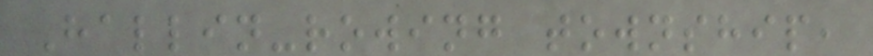Hallin-rowing township,
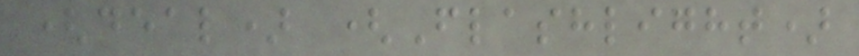(deal) (Flashlight)
